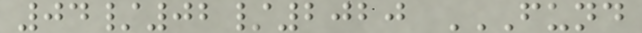04/02/2020 FUND
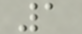1
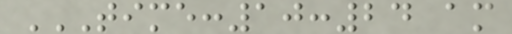TIME:10:24 AM
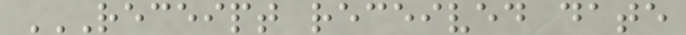RECEIPT RECEIVED DATE
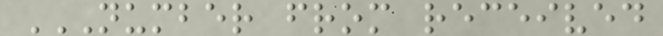NUMBER FROM RECEIVED
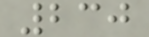230
